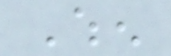When
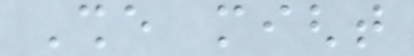She might
